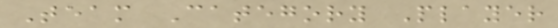Team Category Player
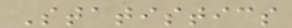Statistics
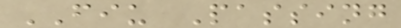FIU Passing
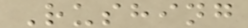Rushing
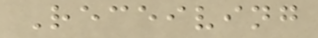Receiving
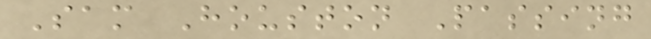Sam Houston Passing
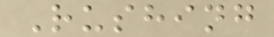Rushing
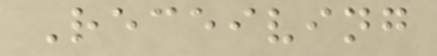Receiving
